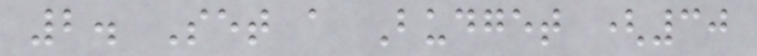2. Set a Budget (30
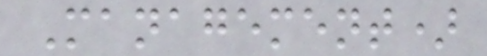Management)
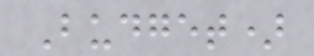Budget)
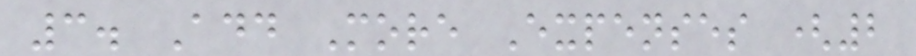3. Add More Expenses (2
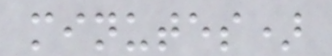minutes)
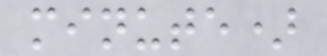minute)
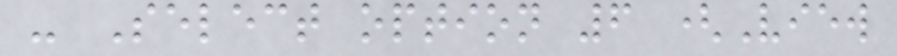- Select option 6 (View
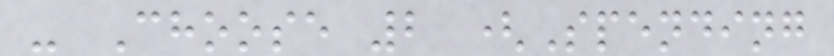- Choose 2 (Spending
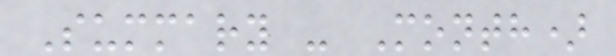Summary - Month)
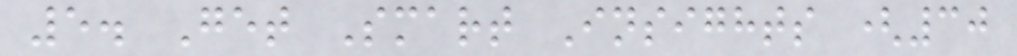5. Get Smart Insights (30
